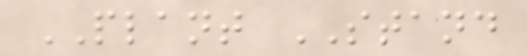PLANT STAND
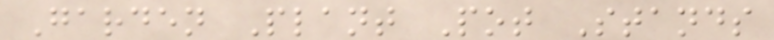Garden Plant Pot Stands
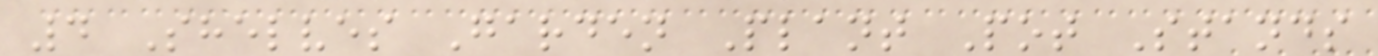4 Shelves Garden Plant Pot Stands
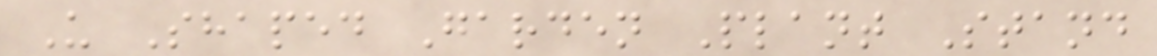U Shaped Garden Plant Stand
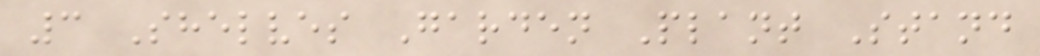3 Shelves Garden Plant Stand
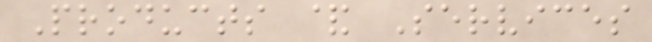Products & Services
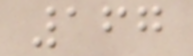167
